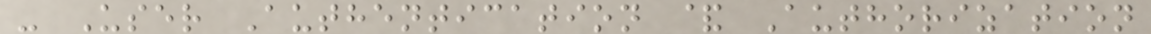- User Authentication & Authorization
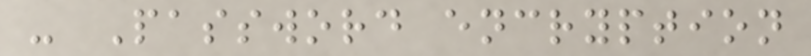- Password encryption
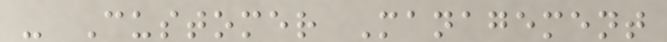- Customer Management
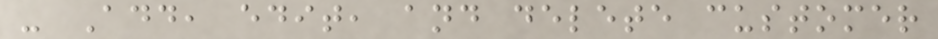- Add, edit, and delete customer
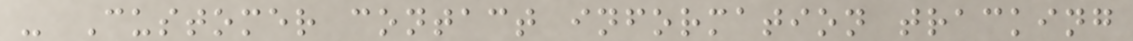- Customer contact information tracking
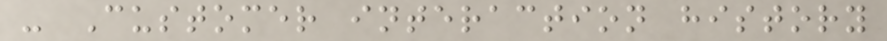- Customer interaction history
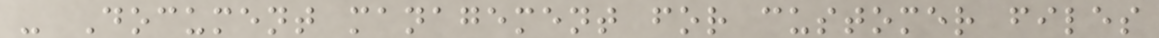- Document management for customer files
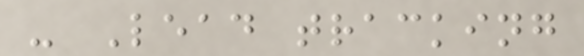- Lead tracking
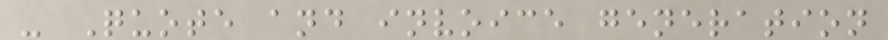- Quote and invoice generation
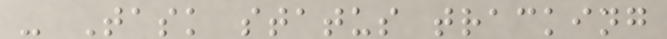- Task status tracking
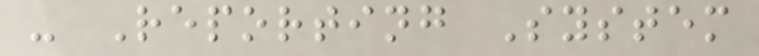- Reporting System
